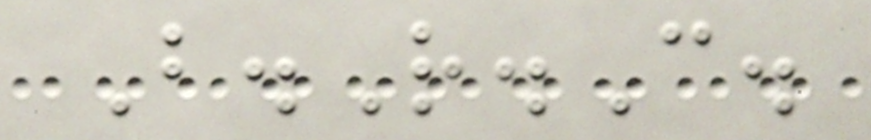B.R.C.
